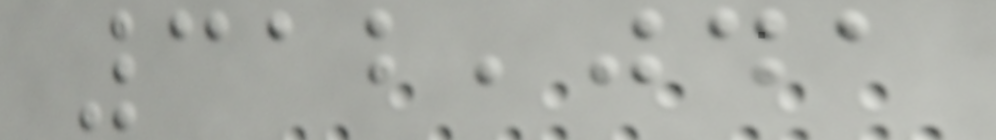312,041
